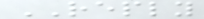REPLY
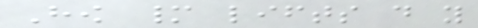How many lifts do you
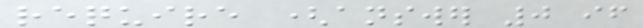require (answer 0 if
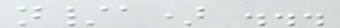n/a) ...
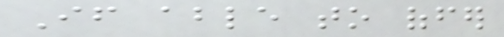If able to offer
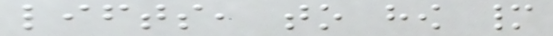lifts, to how many
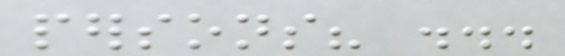persons? ...
